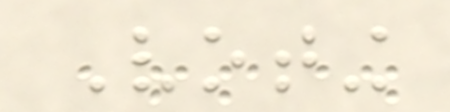Voting
